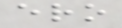ero
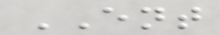ENT
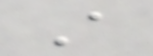A
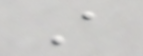A
